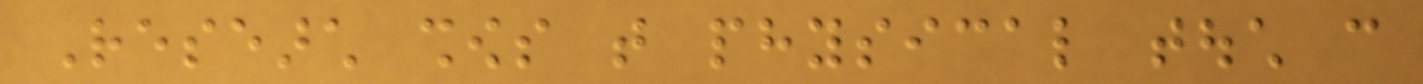Research shows that physical touch can
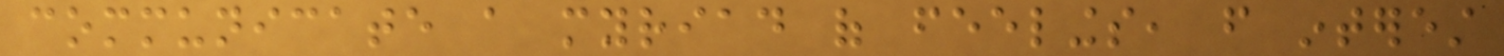communicate a myriad of feelings, from interest
